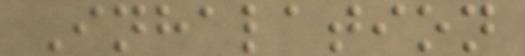Inhalation
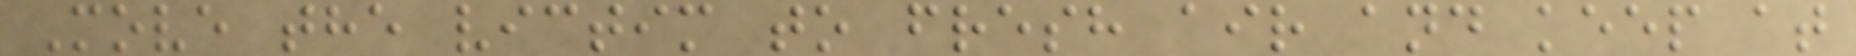Move the victim to fresh air and keep at
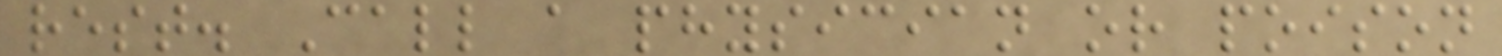rest. Call a physician or poison
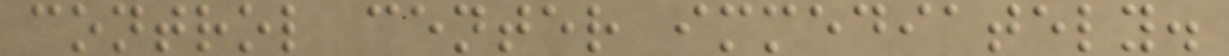control center immediately.
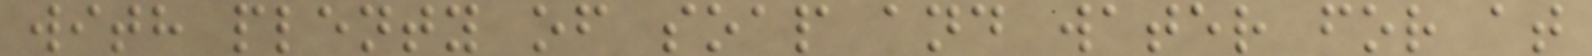with plenty of soap and water for at
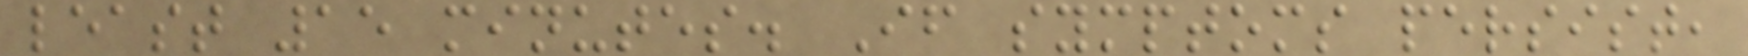least 15 minutes. If symptoms persist,
